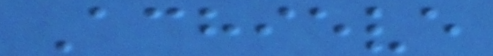Achieve
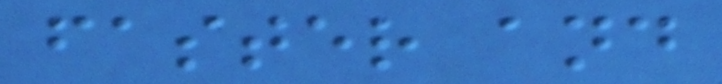faster and
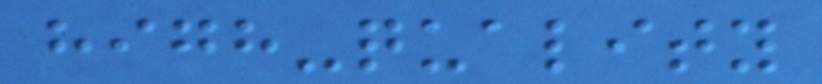high-quality
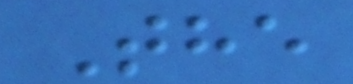The
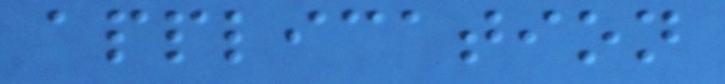application
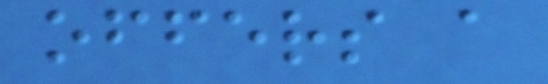offers a
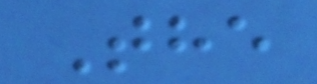The
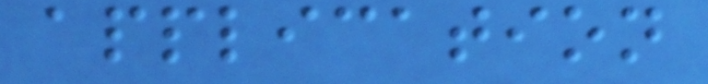application
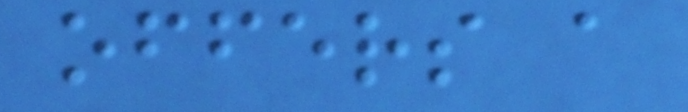offers a
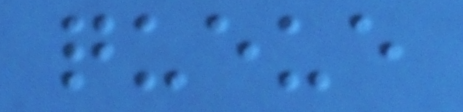queue
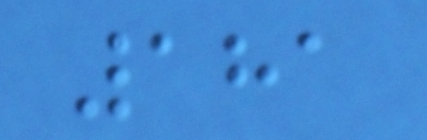181
